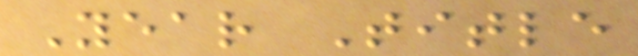Year Title
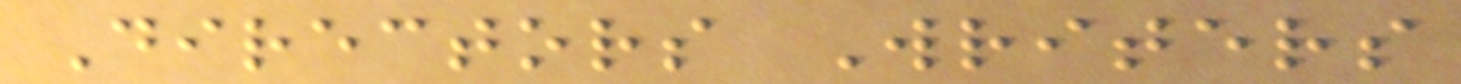Directors Writers
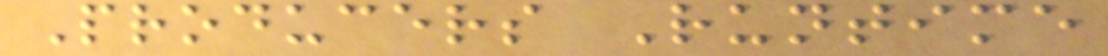Producers Runtime
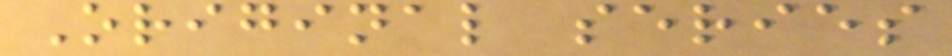Original series
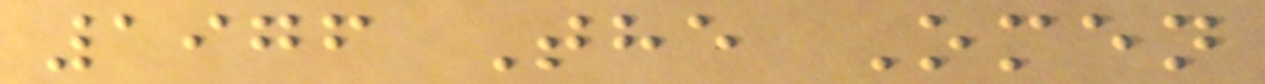1976 The Omen
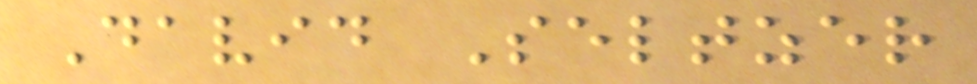David Seltzer
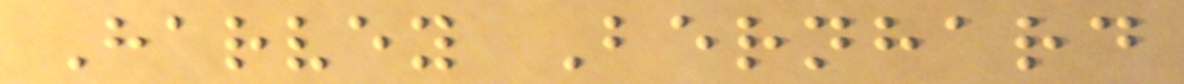Harvey Bernhard
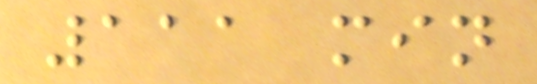111 min
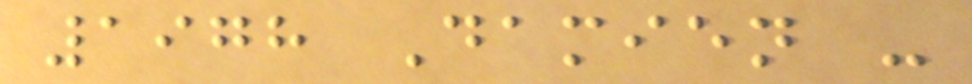1978 Damien -
